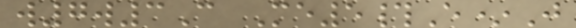w7w3C Me5#E*J
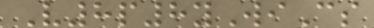V8p8yWiCs
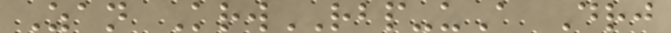Zan KrwRBP-uA Drj
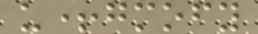u+gmofy
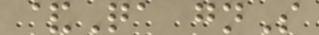&Qa gnS
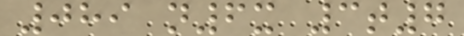089 n6x 3t7
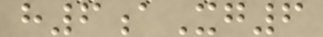h6aXg6
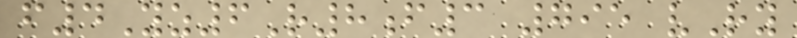f4Yz6R8f3 795 vRy
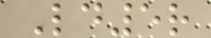Ld5r
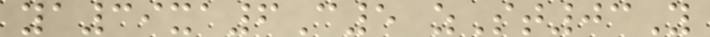ya39xa6C5 zSt03Y
